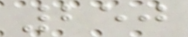250
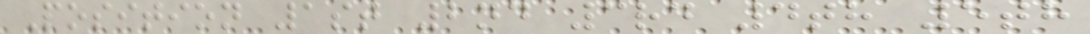Position 1st 2nd 3rd 4th 5th
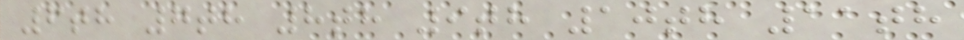6th 7th 8th 9th 10th 11th
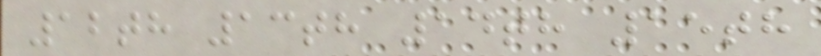12th 13th 14th 15th
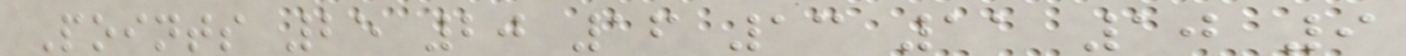Points 25 20 16 13 11 10 9
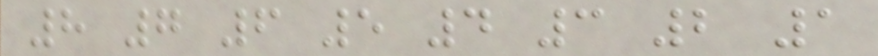8 7 6 5 4 3 2 1
